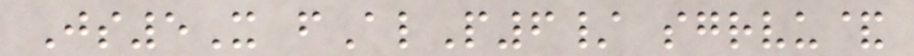Js5X fAlP6/ sgrvu&
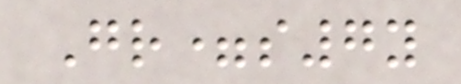Gr=s7y
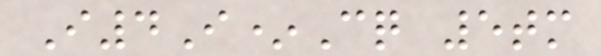I4I*Cq 5tm
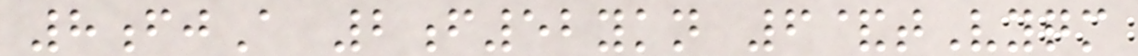8fjA 2f52ykn 6&tVyqm
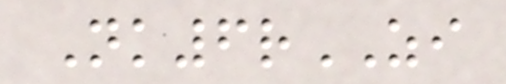Nk6rZI
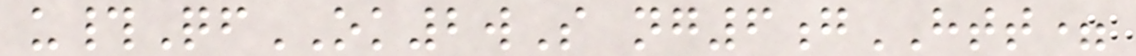u#QfOK2wS ng6gHTT=
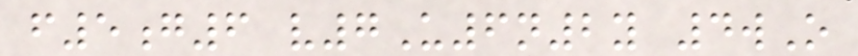f5g6 v7U6n2y 4wO
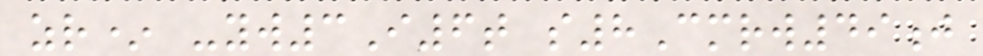zr* -yw3I6t s8Cmrw49j
